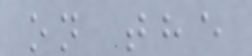on the
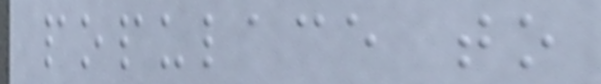populace to
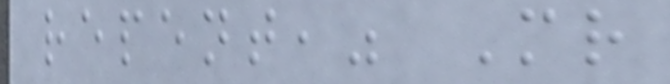repent," Mr
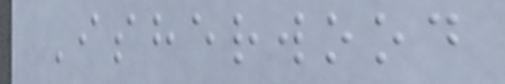Isherwood
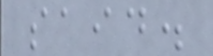said.
